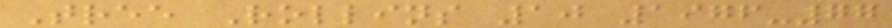Tree Rollins 10 1976-77
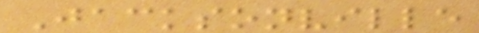Jacksonville
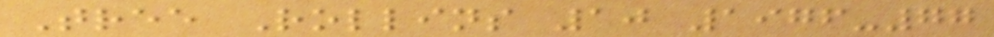Tree Rollins 10 1976-77
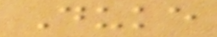Duke
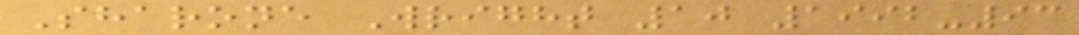Sharone Wright 10 1992-93
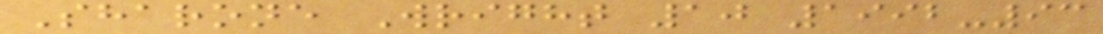Sharone Wright 10 1992-93
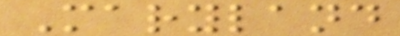Maryland
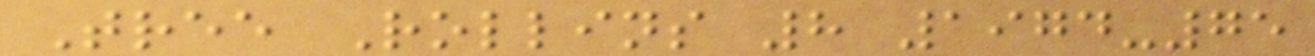Tree Rollins 8 1974-75
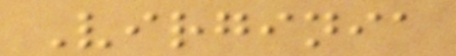Virginia
